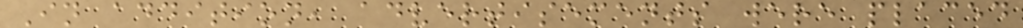In addition, advertisements were placed
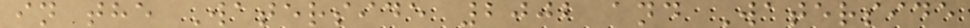in the Waterside 2002 and Waterside
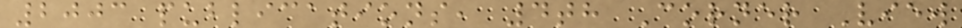2003 publications, 4th Corner View
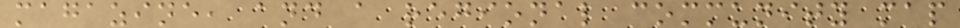magazine, and a regional community map
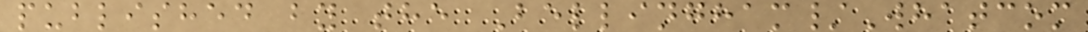published by the Bellingham/Whatcom
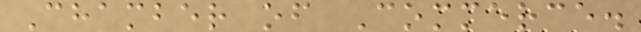Chamber of Commerce.
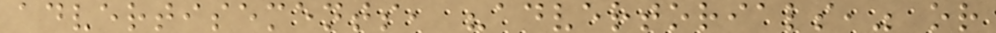advertisements, "advertorials," or
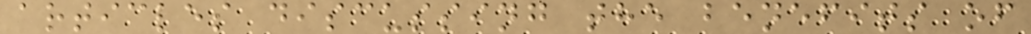articles discussing the benefits of
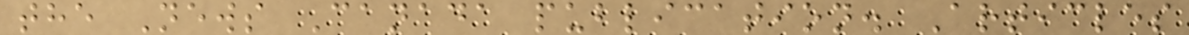the News Canada publication. Articles
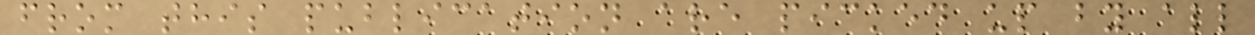from this publication are picked up by all
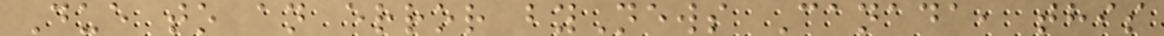Due to an error byNews Canada, this
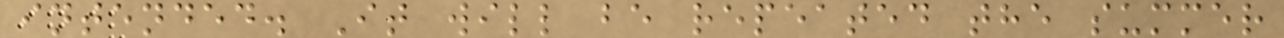intended. It will be repeated the summer
